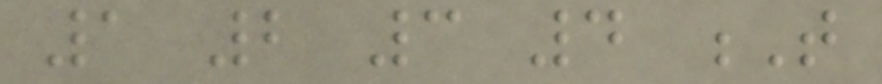1 2 3 4 T
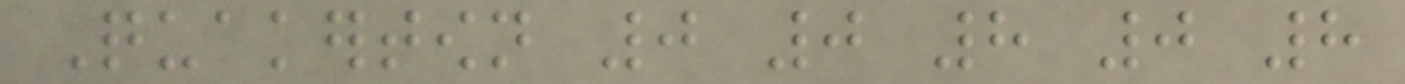Quakertown 0 0 8 0 8
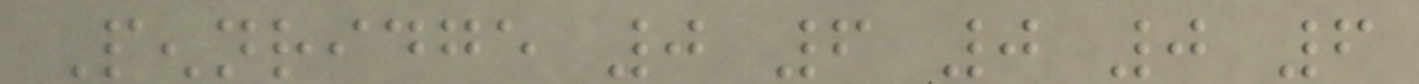Pennridge 0 6 0 0 6
